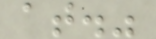at."
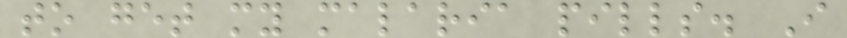to get my malaria pills. I
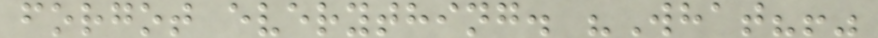forgot everything. "What?!"
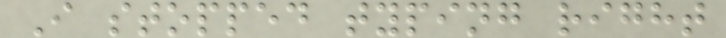I stopped typing right
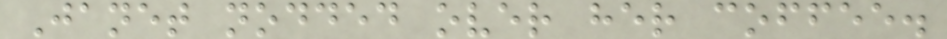Janet nodded over her coffee.
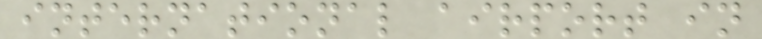international airport in
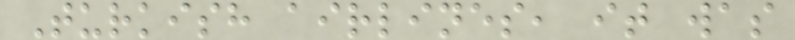Turkish airlines, it was
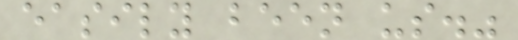easily been us."
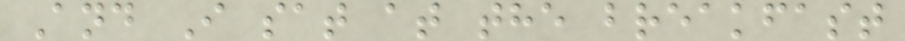And I sat at the breakfast
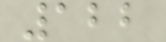122
